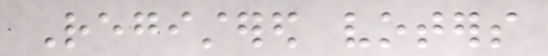Registered voters
